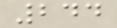244
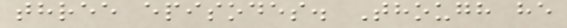three episodes. Though he
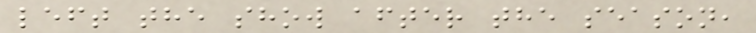left the show after the season,
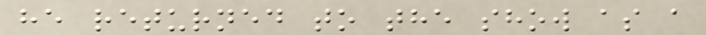he returned to the show as a
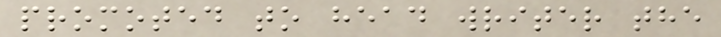promoted to head writer the
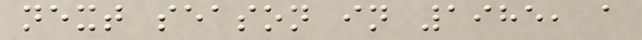next season in 1985, a
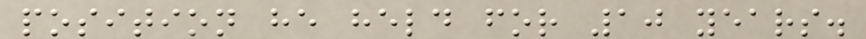position he held for 10 years.
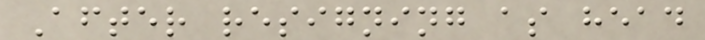After resigning as head
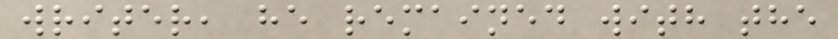writer, he remained with the
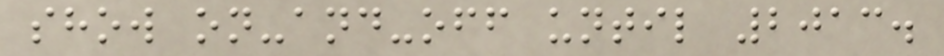show on-and-off until 2013.
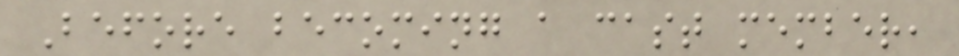Before becoming a cast member,
